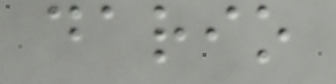dario
